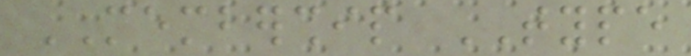MEMBERSHIP TYPE
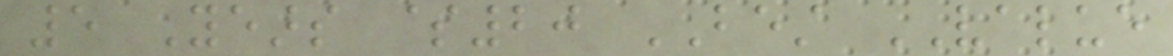5 Years $20 BEST VALUE
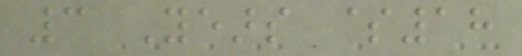3 Years $18
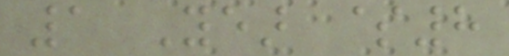1 Year $8
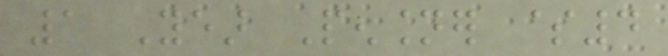1 Year Pensioner $4
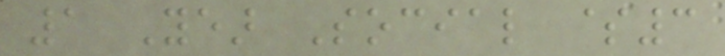1 Year Social $3
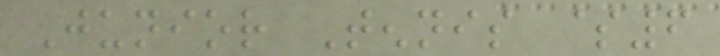Junior Tennis $6
